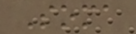Soma
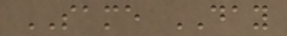SAME DAY
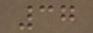37
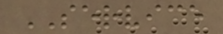SERVICE
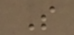S
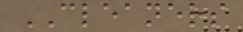CLEANERS
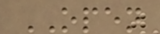OPEN
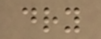dry
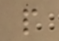p
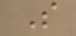S
